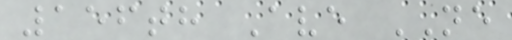156th Ave NE
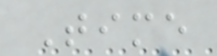Time
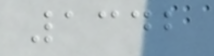1342
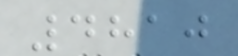4810
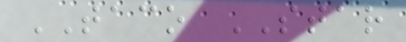TACO STAR
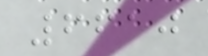6610
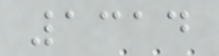1314
